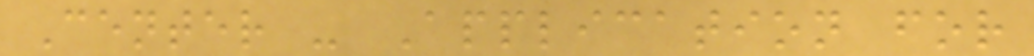Center - Application for
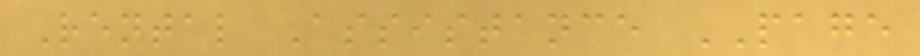Rental Assistance PAGE
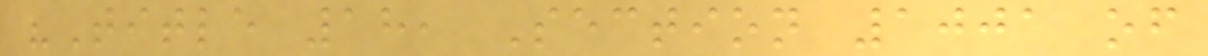"Title 18, Section 1001 of
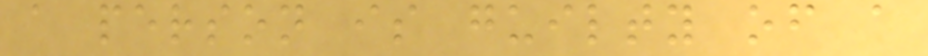a person is guilty of a
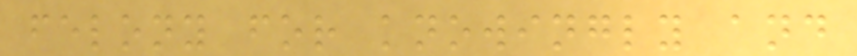felony for knowingly and
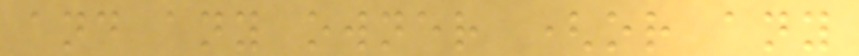and any owner (or any
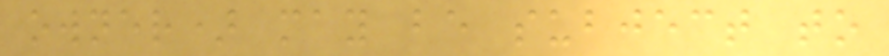owner) may be subject to
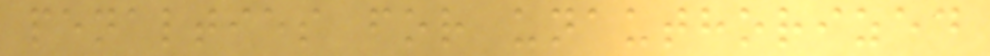penalties for unauthorized
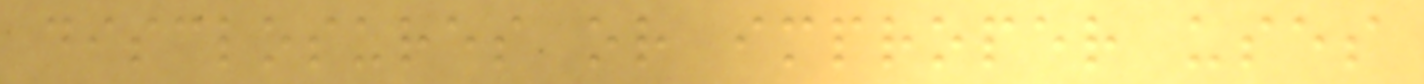disclosures or improper uses
